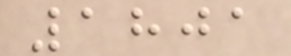1801
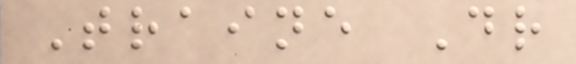Traine Dr
